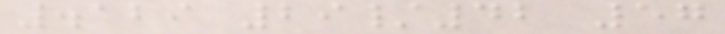.129 29/42 57
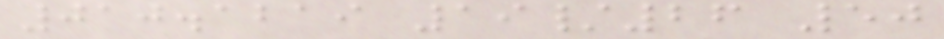010.1219 19/26 50
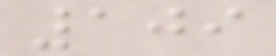109
